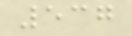537
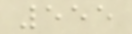555
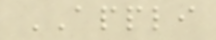APPLI
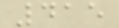415
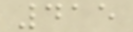415
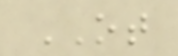OT
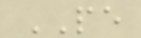PE
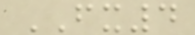FX4
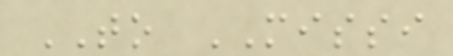TO MISSI
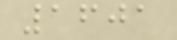1601
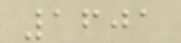1601
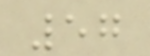57
